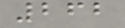262
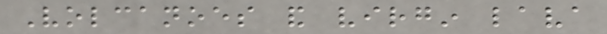Volcanoes and virgin lava
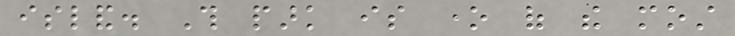island. This park is one of the most
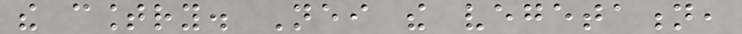the country. Neither the vegetation,
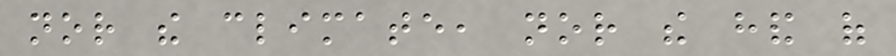nor the climate, nor the hand of
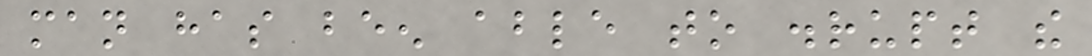man has been able to disrupt the
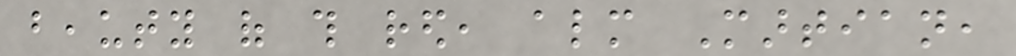beauty of this red, almost Martian,
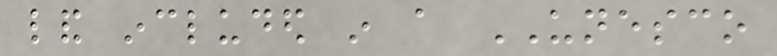land included in a UNESCO
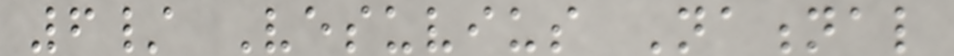6/ Vesuvius National
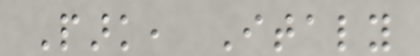Park, Italy
